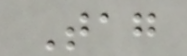Tag
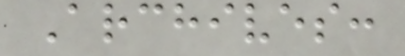Archives:
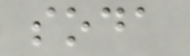soda
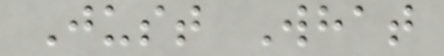Just What
